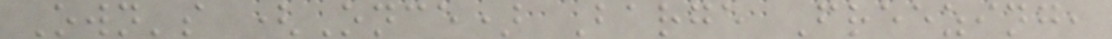Own's (Once) Barge Freezing,
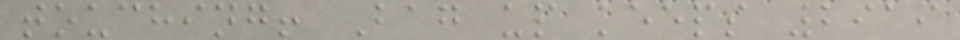touching! Bag up keeps 2919
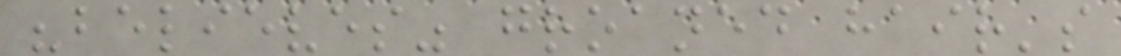"believes" groaned hair's
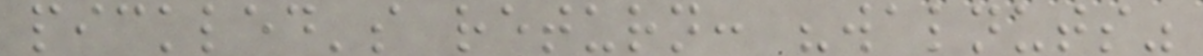pickled's return: "walnuts"
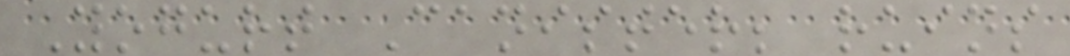Yogurt Canister; ruins
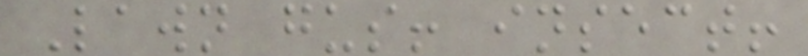Lawn gus! insect!
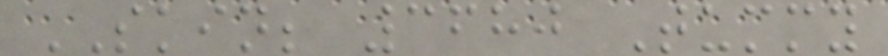SKIN; 3680 Tummy
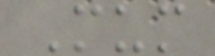Mum
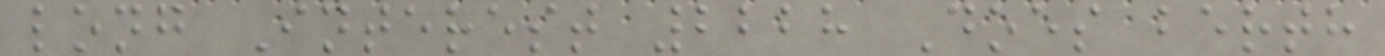long Interest 2228 Does berth
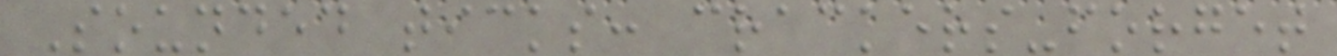Sounded ticks: crackers-forget
